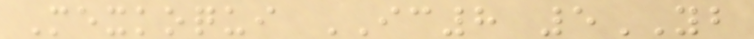Mexkoqui IC8 5YB
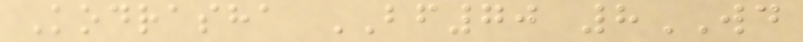Kodrasha BF70 8WD
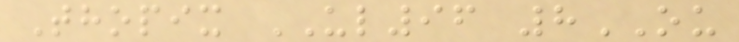Thopix UL96 8OU
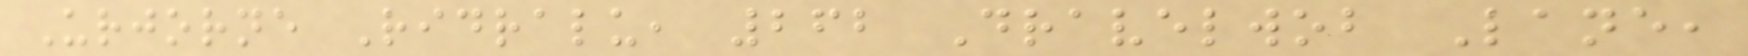Urjorne Ridralu, 262 Dravelwob Lane,
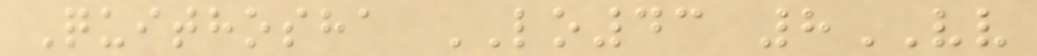Quithosha LO43 8VV
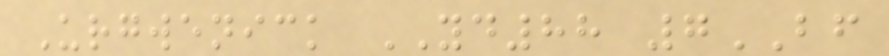Urgwenick YD88 7BF
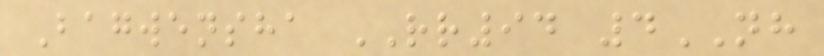Bagwensha RR94 4NH
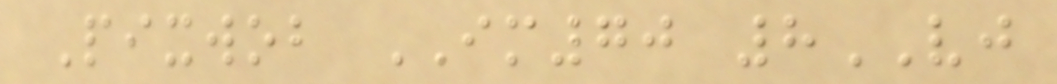Pixwob IM70 8VJ
